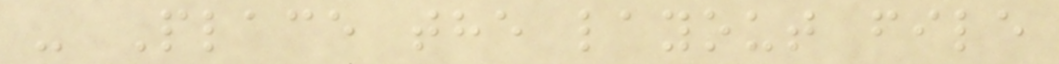- Place the layout file
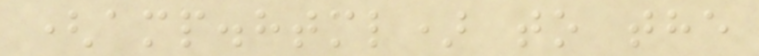(amp.html) to the
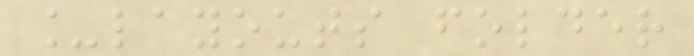_layouts folder
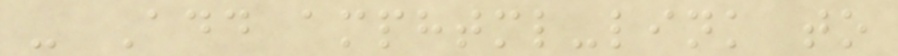- Add amphtml-link to
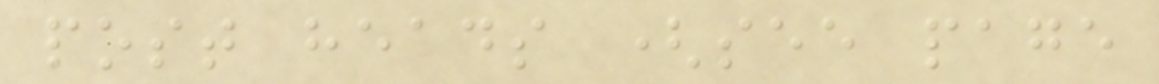post heads (see page
